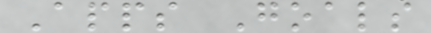Apps Goals
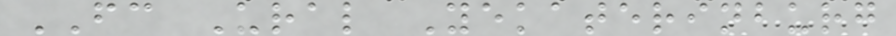FC Ural Yekaterinburg
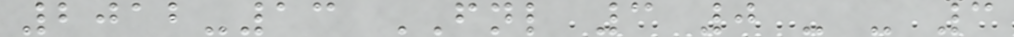2012-13 FNL 3 0 - - 3
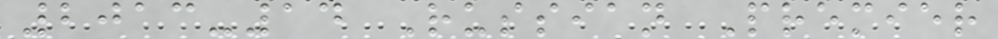2013-14 Russian Premier
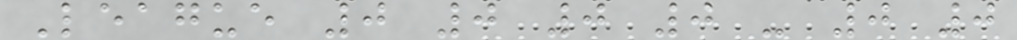League 0 0 0 0 - 0 0
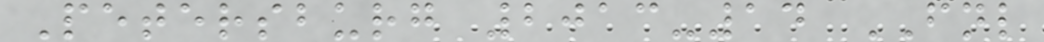Petersburg 2013-14 FNL
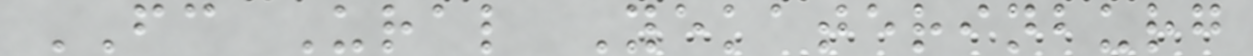FC Ural Yekaterinburg
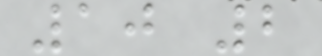10 2
